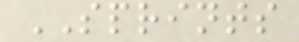SPRINTS
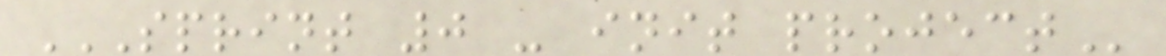SPRINT 0 - INIT PROJECT
